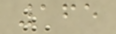165
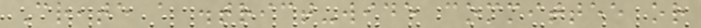Create a district-wide committee or
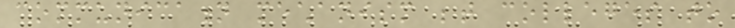communication mechanism between colleges to
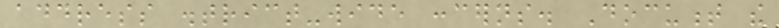address district-wide concerns. Document the
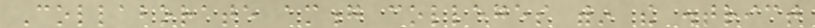Collaborate among colleges within the district
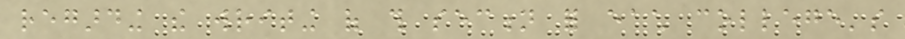regarding the writing of this section for each college's
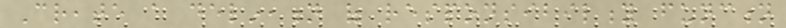Create a delineation of responsibility function
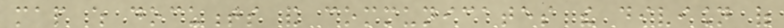map which documents and communicates the division of
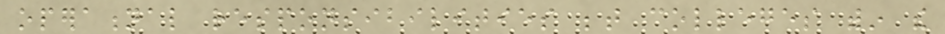operational responsibilities between colleges within the
